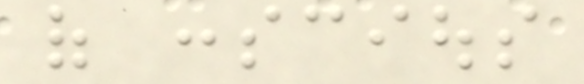of conscious
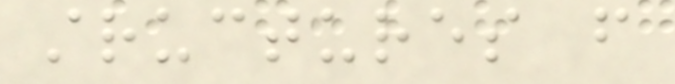structures from
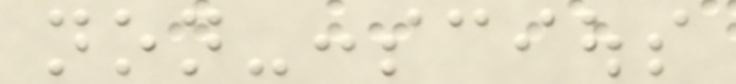non-conscious
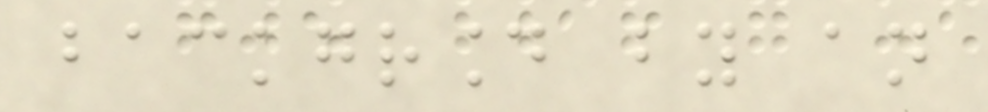background by an
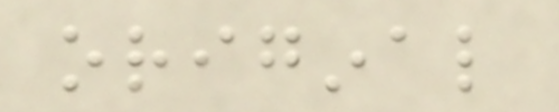original
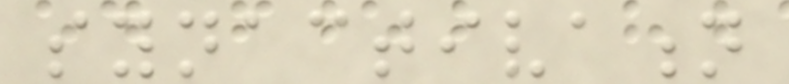synactivation
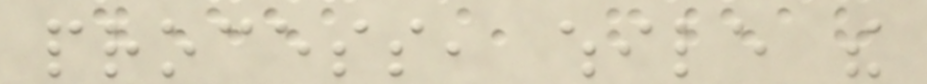process, while the
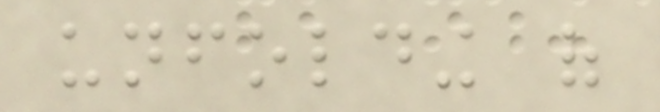unfolding of
